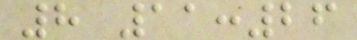8 11:26
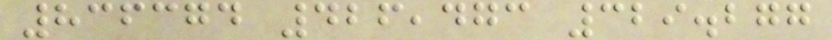836374 426,473 329.277
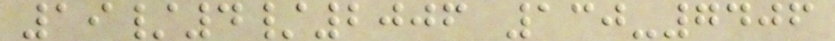19/4/2006 130-7406
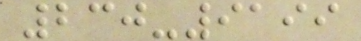230-9199
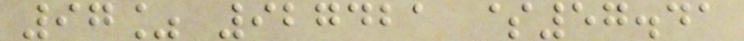97% 927421 $57.41
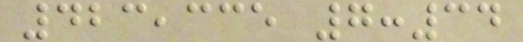423,335 7:34
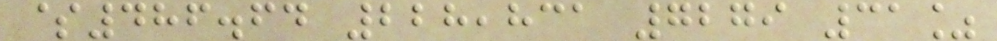$486.64 228,831 7279 31%
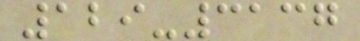129-3137
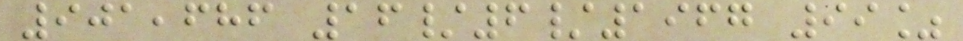901,686 16/6/1967 99%
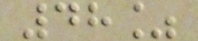48%
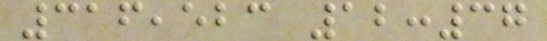316,523 12:37
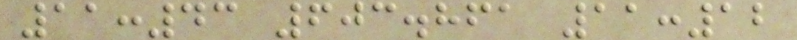11:43 603.861 11:12
